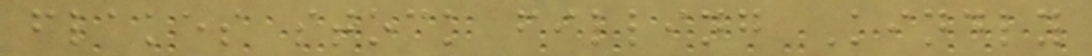flakes stock filling Kindly
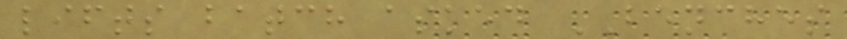lifts batch asked BENCHES
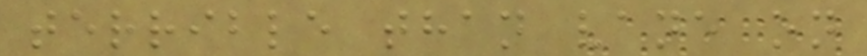terrible than vane on
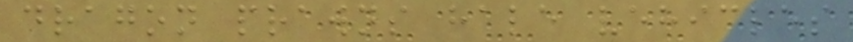dragon prawns hale vehicles
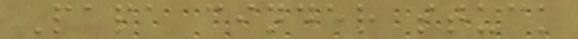Papa cinder stuck
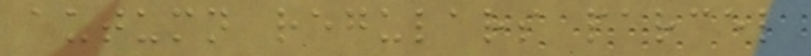autumn regulars parcel
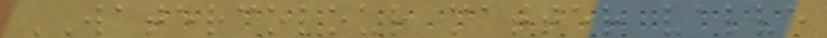WATERCOLOUR matter valve
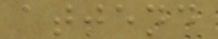attend
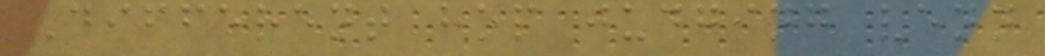Different hop judging venn
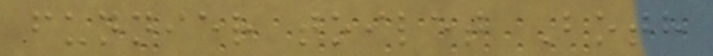funnier toilet Both
